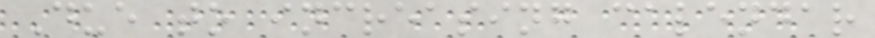Due to increasing calendar
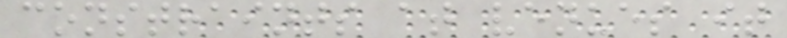constraints at venues it
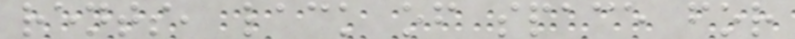rents, lack of space for
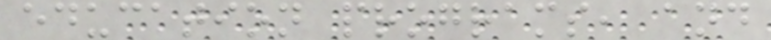education programs, and
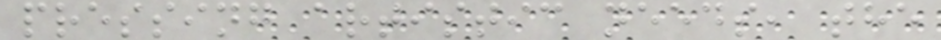pressing artistic needs, the
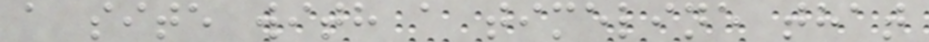a site with a timeline that
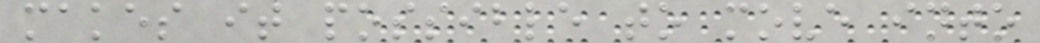makes it possible to move into
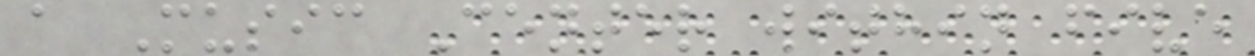a Music Center within five
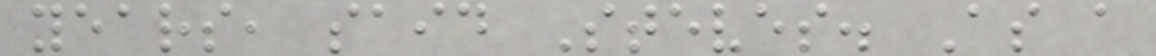years, said Steves. As a
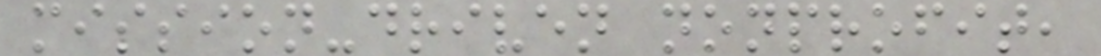mission-driven nonprofit,
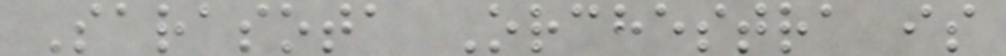Sarasota Orchestra is
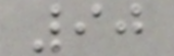90
